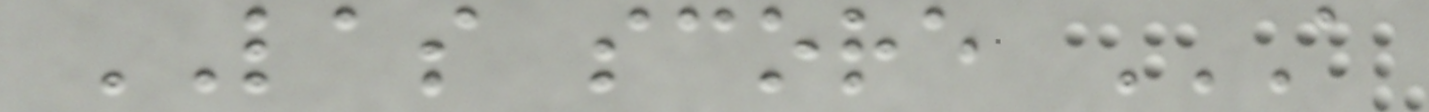LAS score A
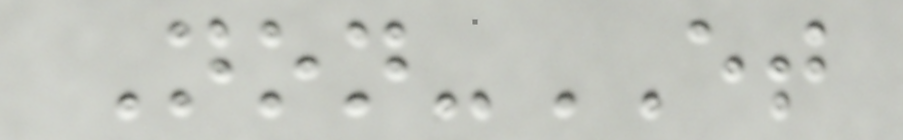Non-ET
